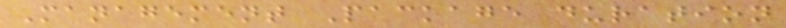Management Package duration
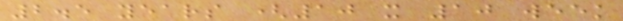2.5 years (10 x 10 week
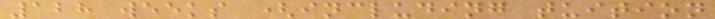128 weeks (including tuition
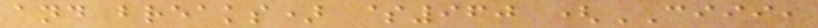and breaks) $960 (CIII,
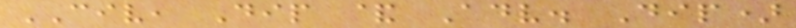CIV, Dip & Adv. Dip)
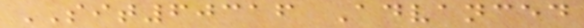SIT60316 Advanced
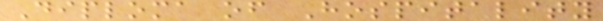Diploma of Hospitality
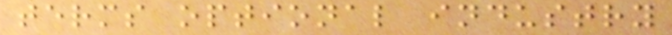terms optional industry
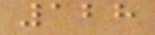128
